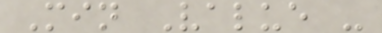Min Value -
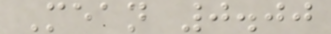Mean 0.00
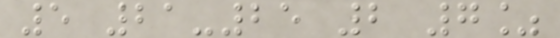5 21-25 2 7%
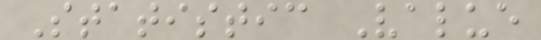Statistic Value
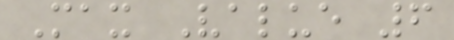Max Value 6
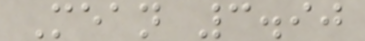Mean 3.90
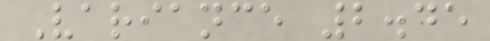Variance 2.45
